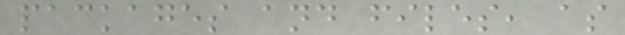packages and files, as
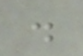.
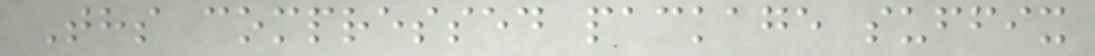Ths compressed package suffix
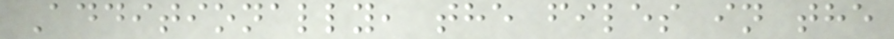Additionally, the files in the
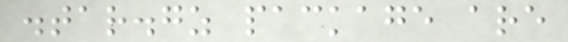.tar.gz package are
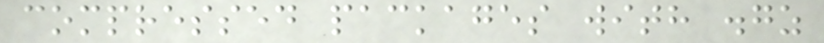compressed packages with .gz
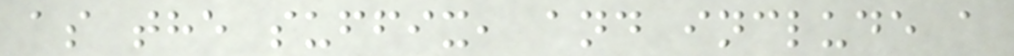as the suffix, and include a
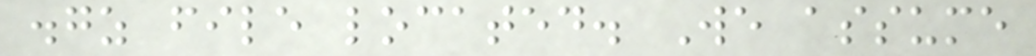.gz file located. We assume
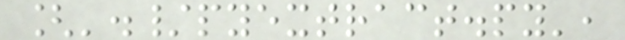['./pyextract.py',
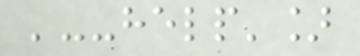'--help']
